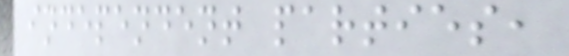independent parties,
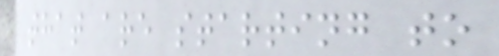that are starting to
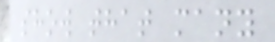show that many
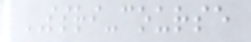SSRI-course
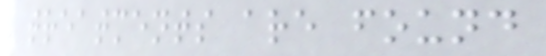treatments are found
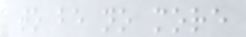to be no more
